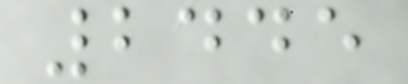2445
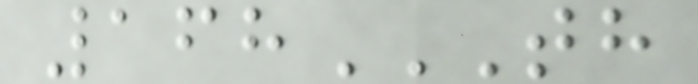168TH
